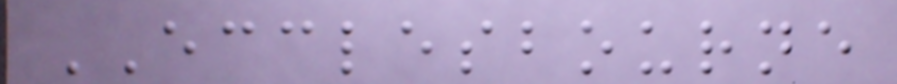ECCLESBOURNE
